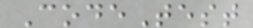CodeTest
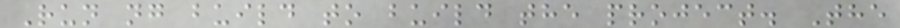Run ng build to build the project. The
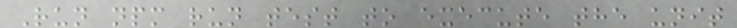Run npm run test to execute the unit
